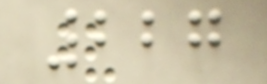227
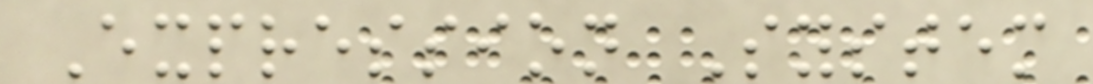Expression System
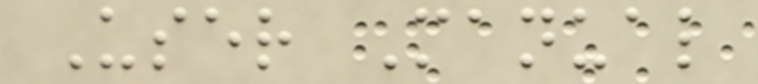User Manual
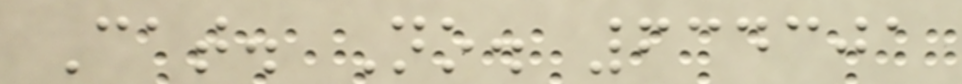Cat. No. 634301
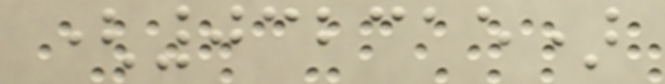(032315)
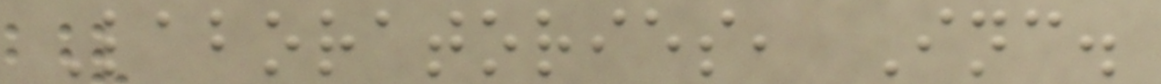Laboratories, Inc.
